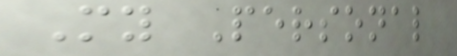My Personal
